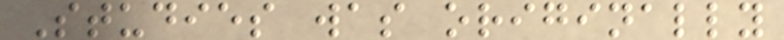Studies was originally
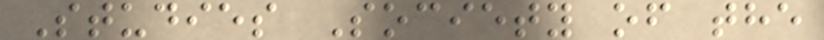Studies Society of the
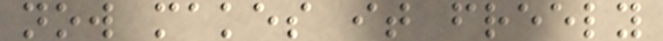now makes it freely
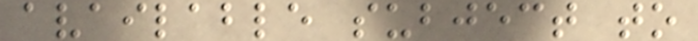available subject to
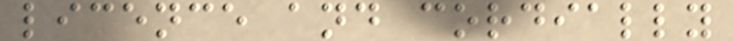licence and cordially
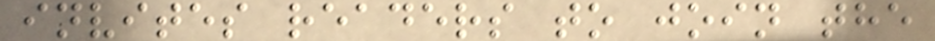invites readers to join the
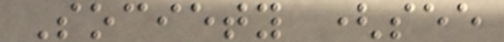Society (see
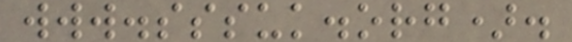www.sssuk.org).
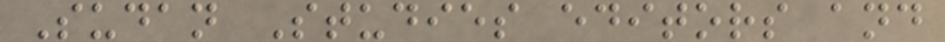Sudan Studies editors and
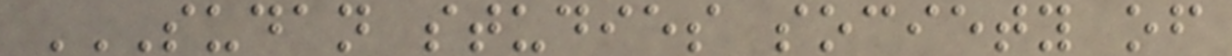SUDAN STUDIES SOCIETY OF
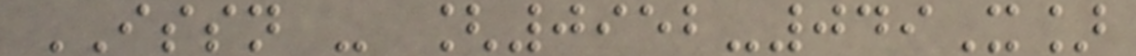ISSN - [0952-049X]
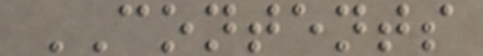CONTENTS
